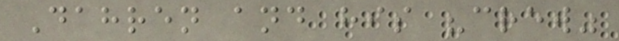Dahren and his "crew"
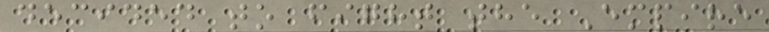decided to fight the Empire
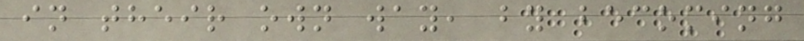in their own way, by becoming
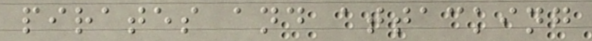pirates and attacking
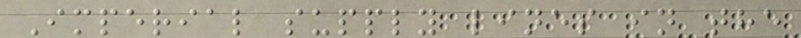Imperial supply lines in the
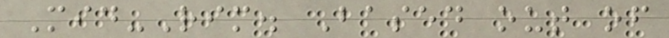Mid-Rim. Based out of
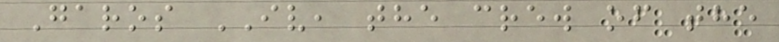Garos IV, the crew of the
